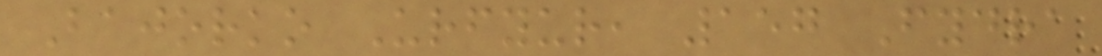Bajorko Urfyur, 157 Fydra
